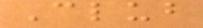Club
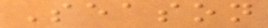Season
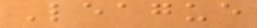League
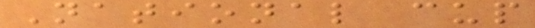National cup
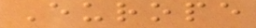Europe
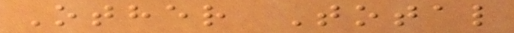Other Total
